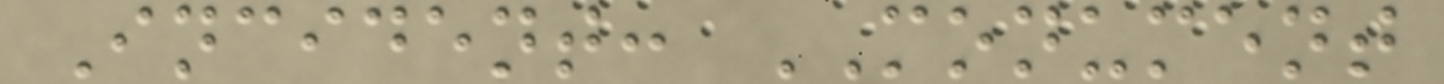Incident: MONUMENT
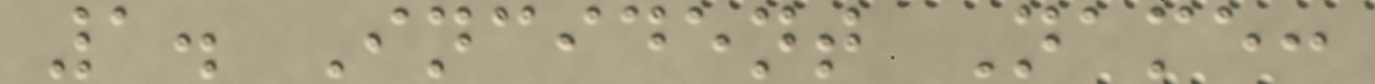1. Incident Name:
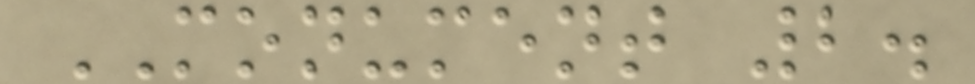MONUMENT 2.
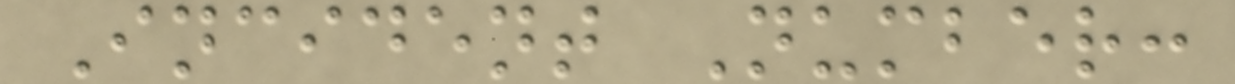Incident Number:
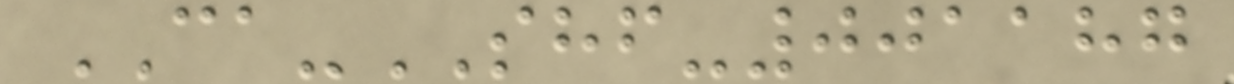CA-SHF-001187
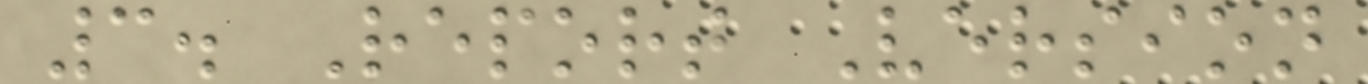3. Report Version
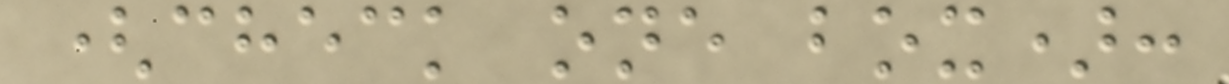(check one box):
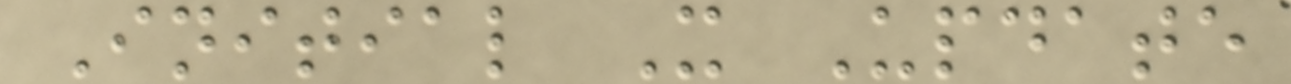Initial X Update
